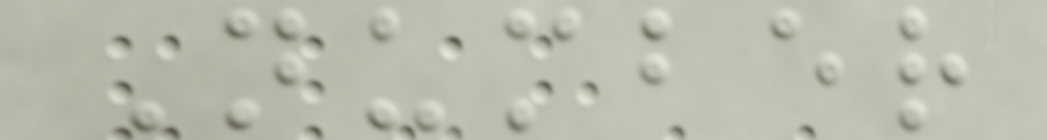Number
